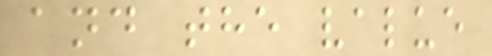and the value
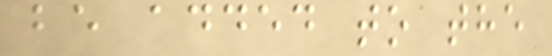be added to the
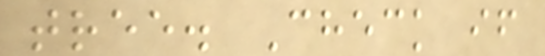tree. Check if
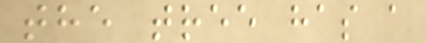the tree has a
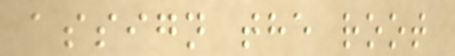assign the root
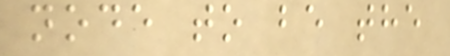node to be the
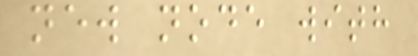new node with
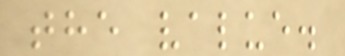the value.
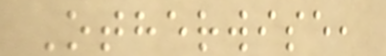Otherwise,
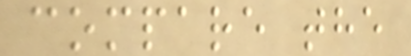compare the
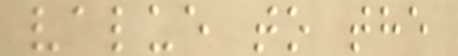value to the
